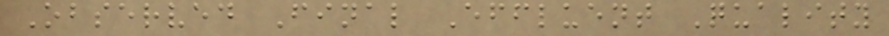Observed Final Effluent Quality
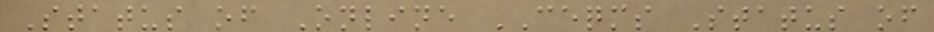Status of Online CEQMS Status of
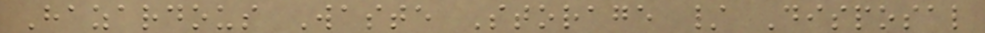Hazardous Waste Storage / Disposal
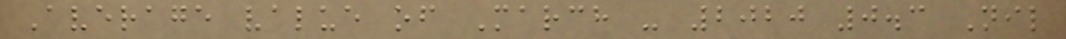Average value of March - 2020 0.3 Nil
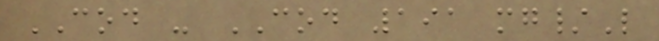COD - COD 191 mg/L
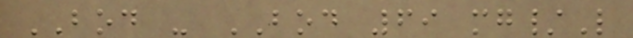BOD - BOD 69 mg/L
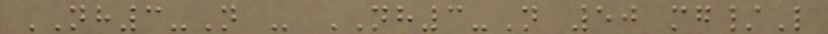NH3-N - NH3-N 50 mg/L
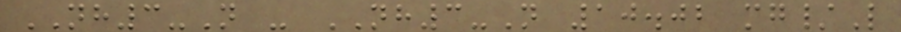NH3-N - NH3-N 10.02 mg/L
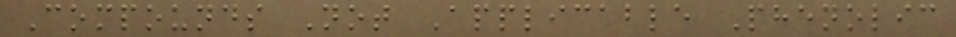Compounds Not Applicable Phenolic
